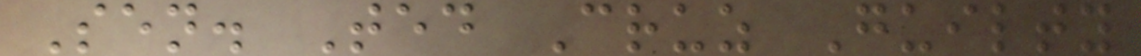Sen. Ted Cruz Guilty
